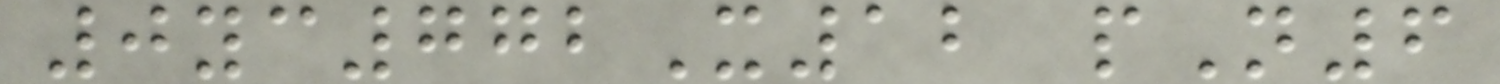0yc772X12 pN6
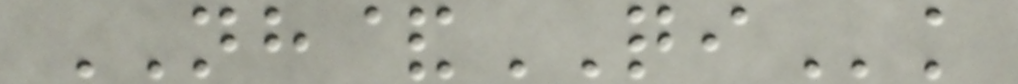NH&QIk
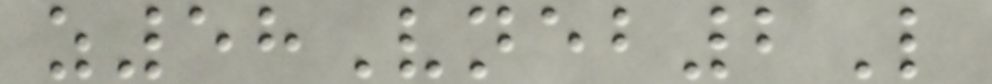z58Vneb2L
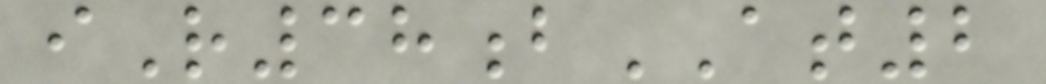iR38bAT2
